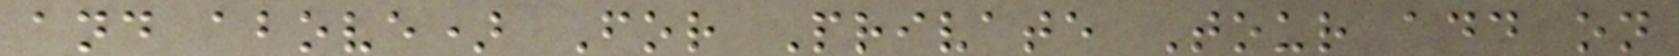and above) For Private Tour add on
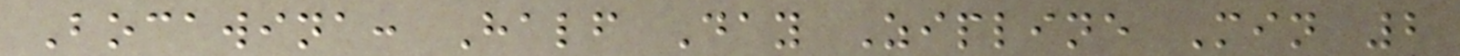Bocawina: Half Day Zipline Min 2
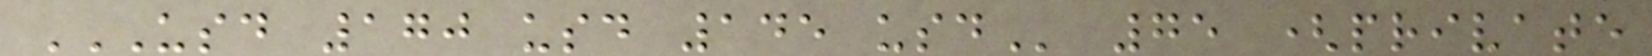USD 170 USD 145 USD 75 (private
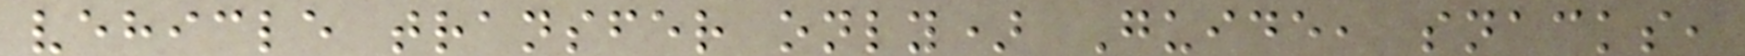vehicle transfer only) Guide, snacks,
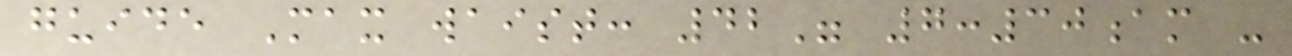guide Max waist: 42" 7:30am -
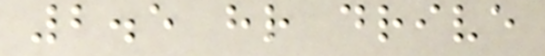2.5 hr drive
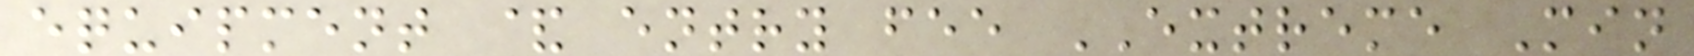equipment & entry fee EXTREME Min
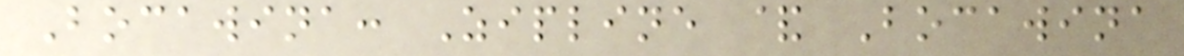Bocawina: Zipline & Bocawina
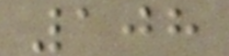108
